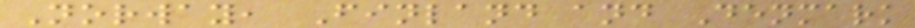Norway, Finland and Denmark
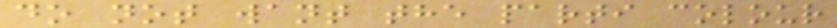do not want the parti colour
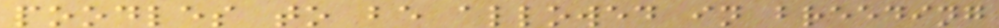poodles to be allowed in breeding
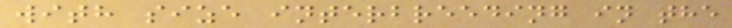with size interbreeding in the
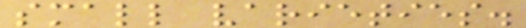small varieties.
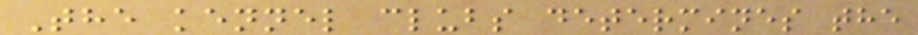The kennel clubs determines the
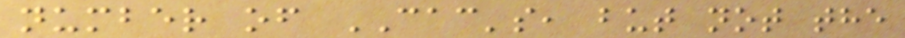number of CAC's, but not the
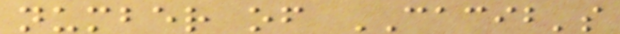number of CACIB's
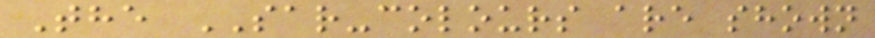The SAR-colours are shown
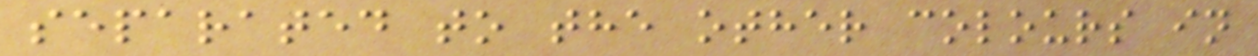separated to the other colours in
